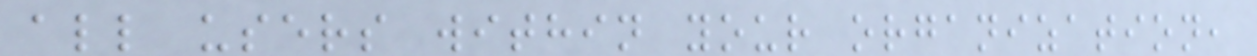all users within your organization,
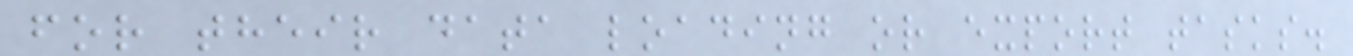for their data loading or export tasks.
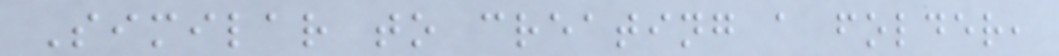Similar to creating a folder,
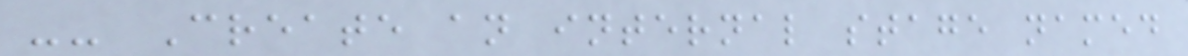-- Create an internal stage named
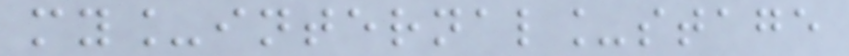my_internal_stage
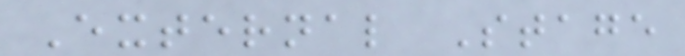External Stage
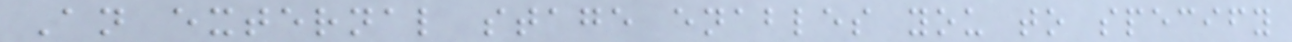An external stage enables you to specify
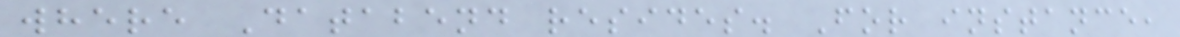where Databend resides. For instance,
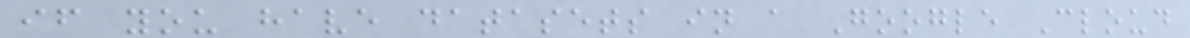if you have datasets in a Google Cloud
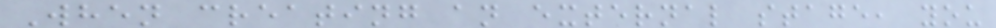When creating an external stage, you
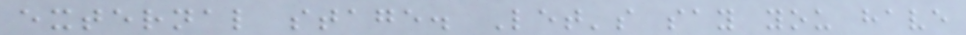external stage. Let's say you have
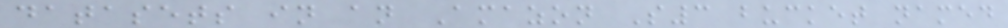datasets in an Amazon S3 bucket named
